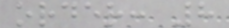order: 8
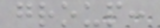group:
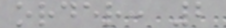order: 2
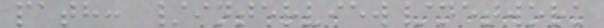path: /interview/network
